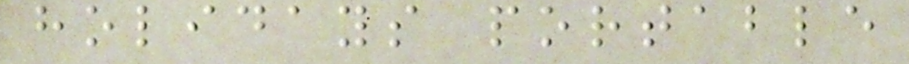holidays portable
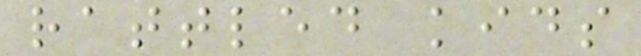rattled kids
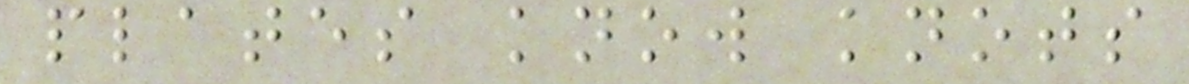plates know knots
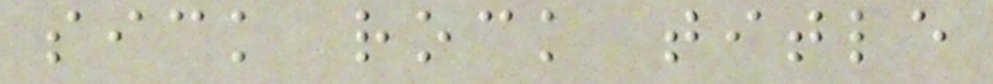sick rock title
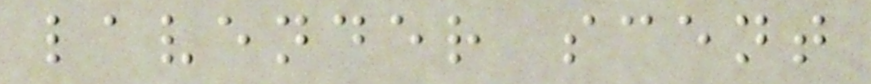lavender scent
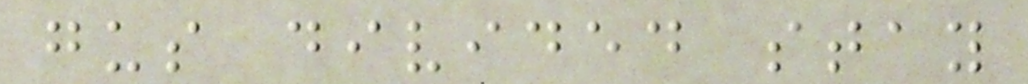gus divided stay
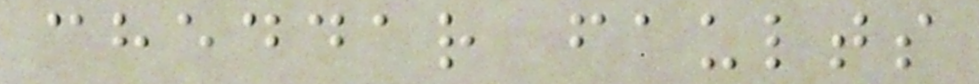cheddar faults
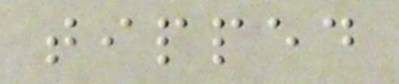tipped
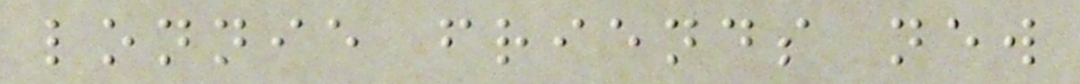lonnie friends new
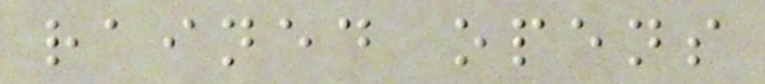rained opens
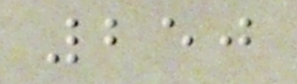250
